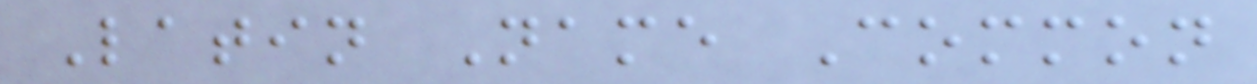Latin Name Common
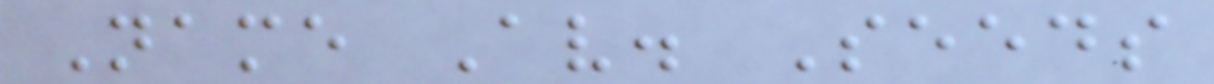Name Av. Seeds
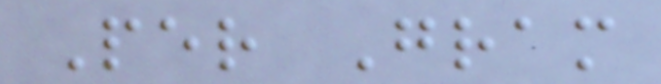Per Gram
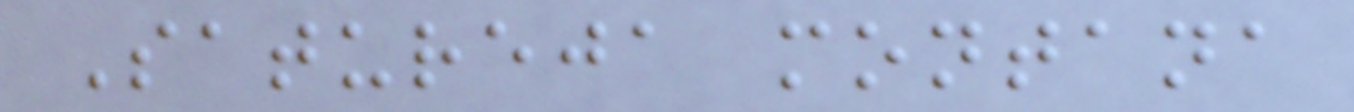Satureja montana
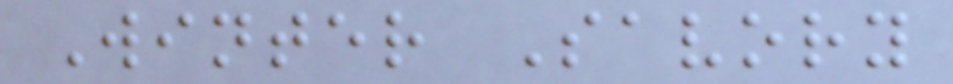Winter Savory
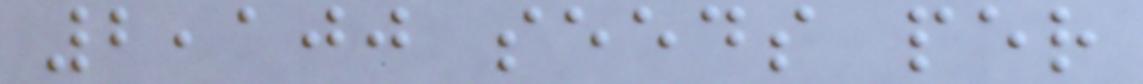2,100 seeds per
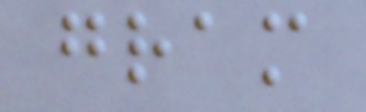gram
